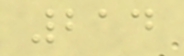214
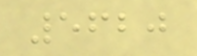5620
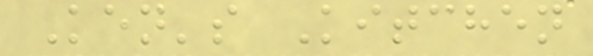Ken's Kitchen
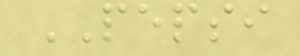PEPSI
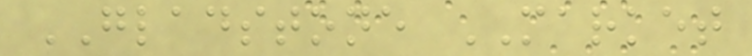GLADSTONE MARKET
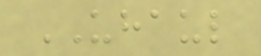UHAUL
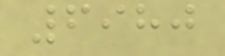6980
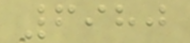6980
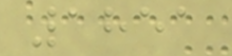1851
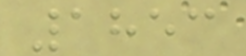1853
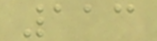113
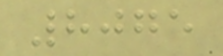8075
